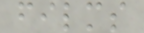films
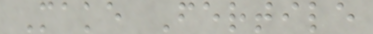Make Fertile
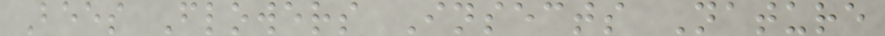Bees Flowers Insects Nature
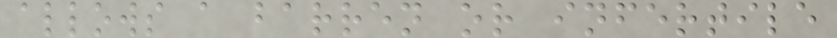allows a barren or infertile
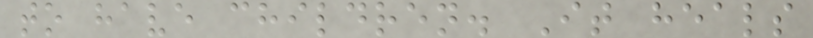to have children. It heals
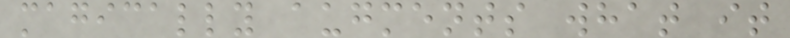magically augments what it
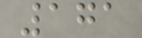171
